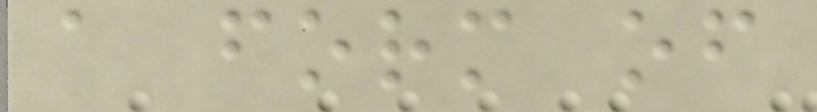a form of
